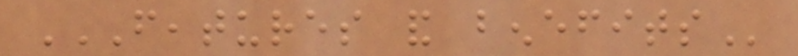FEATURES AND BENEFITS
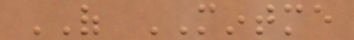OF MINTME
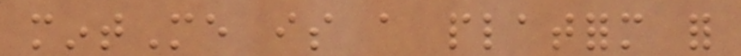mintMe is a platform for
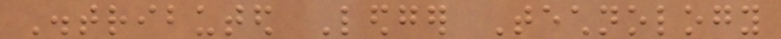Distributed Ledger Technology
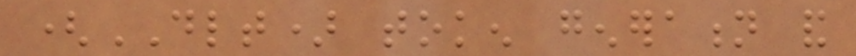(DLT) token generation and
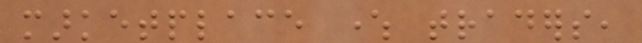marketplace where traders,
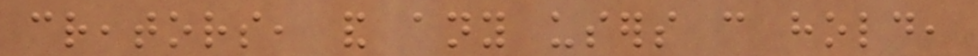creators, and any users can hold,
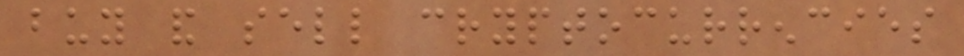buy and sell cryptocurrencies
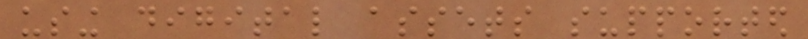using digital assets supported
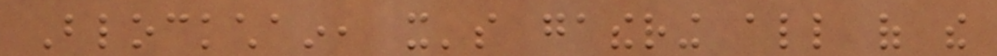Blockchain, it's gathering all of the
